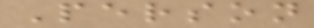Person
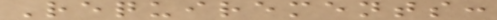Requirements:
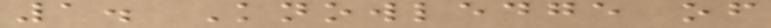1. Knowledge of
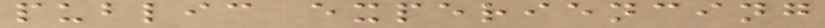public experiencing
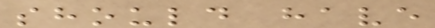should have
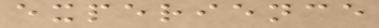experience
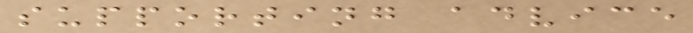supporting advice
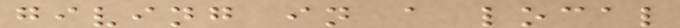giving in a local
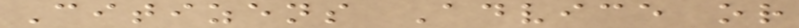Citizens Advice or
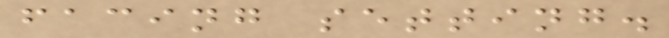facing setting.
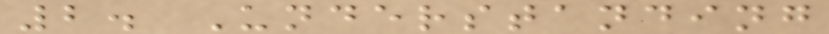2. Understanding
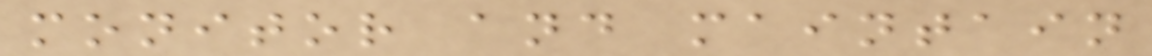monitor and maintain
